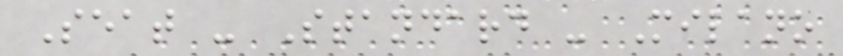Seat - Standard - Milano
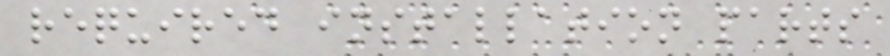required installation parts
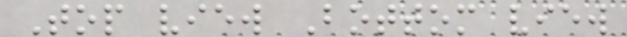Top view Bottom view
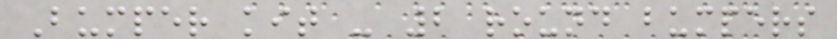Bumper kit - 2 round bumpers
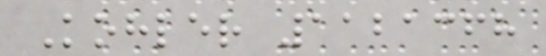Kohler 1121368
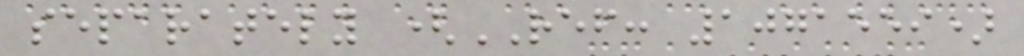separately (REF: 1071559)
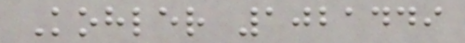Kohler 1021449
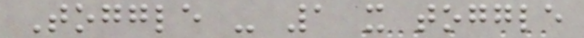Toggle - 1 x toggle
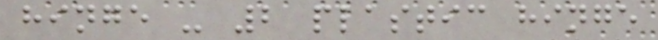hinge - 2 plastic hinge
